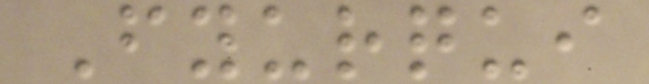Fyurqui
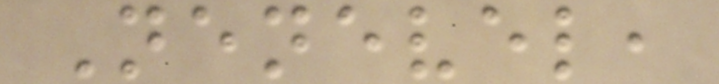Nenevel,
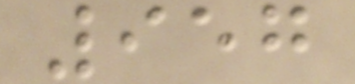957
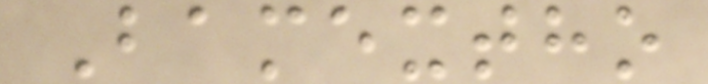Bamextho
